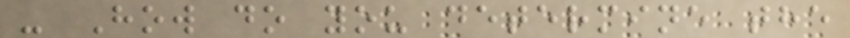- How do you determine the
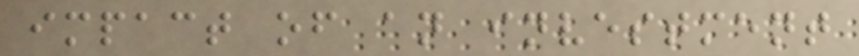impact of an investment
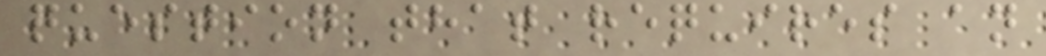question that requires an
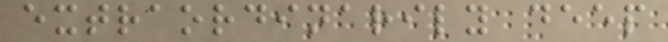extraordinarily deep
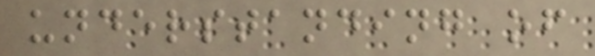understanding of
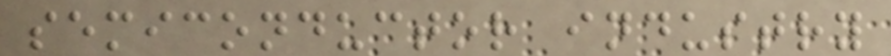semiconductor industry
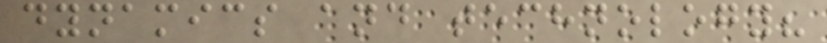dynamics and technology?
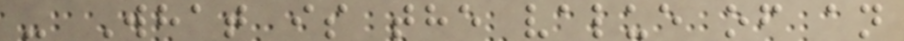- What is the value of an
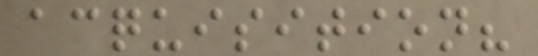acquisition?
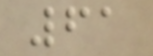61
